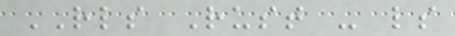RLS Rust - ls
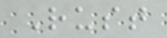Rust
